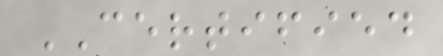CERTIFIED
